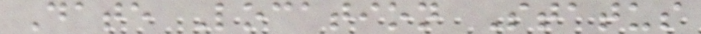Date Location Status
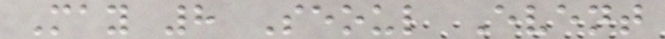May 8 Seoul Event
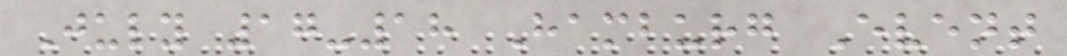July 17-18 Hamburg Event
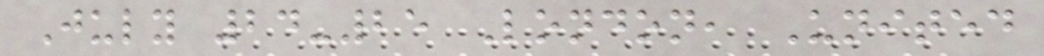July 24-25 London, United
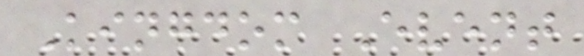Kingdom Event
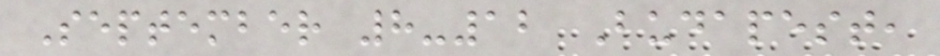September 8-12 Budapest,
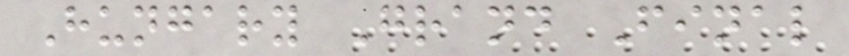Hungary Grand Final
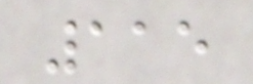115
